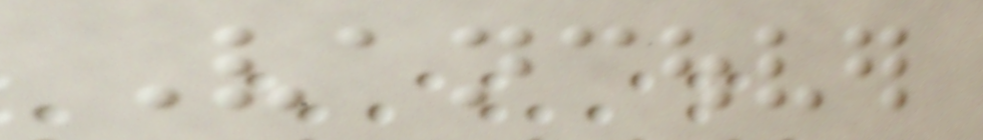Vancouver
